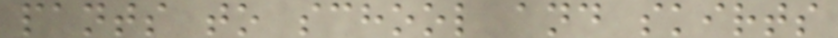pants to school and skirts
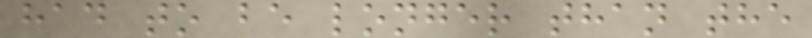had to be longer than the
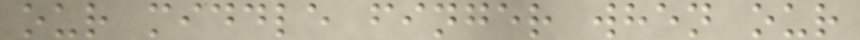our middle finger when our
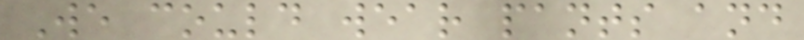We could wear pants and
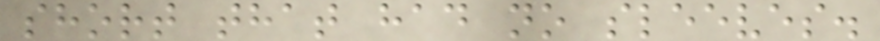short that had no sleeves.
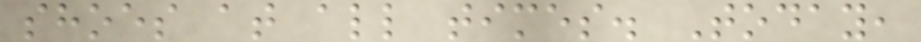shoes at all times. Today,
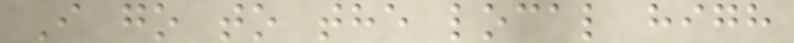I go to the local high
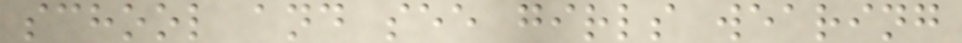school and see girls wearing
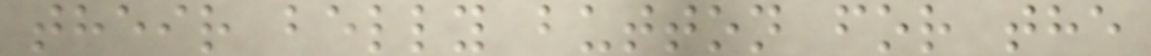their belly button for the
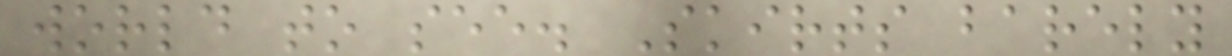world to see. Skirts barely
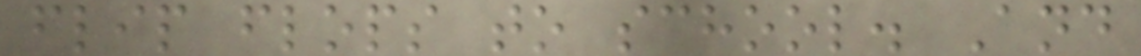flip flops to school. And
